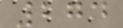274
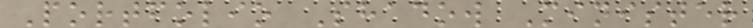Portfolio Shadow Minister
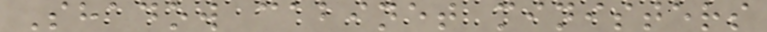Shadow cabinet ministers
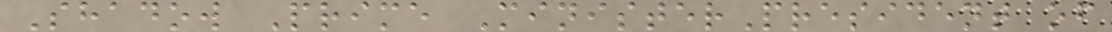Shadow Prime MinisterPresident of
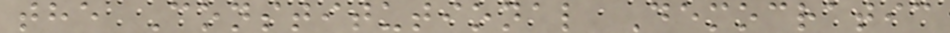the Constitutional Democratic
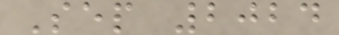Sep 2024
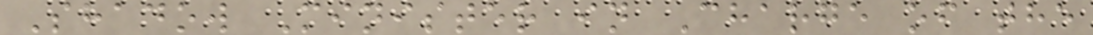Shadow Minister in Charge of the
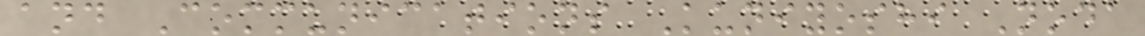and Communications Kuniyoshi Noda
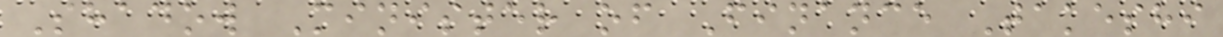Shadow Minister of Finance Takeshi
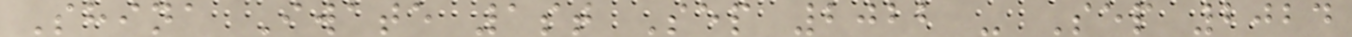Shina Iwate 1st Sep 2022 - Sep 2024
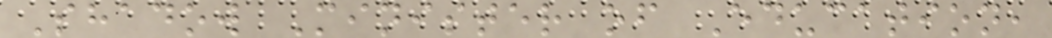Shadow Minister of Education,
